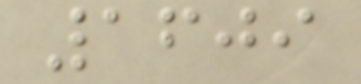1609
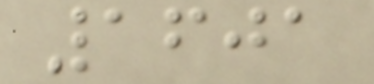1601
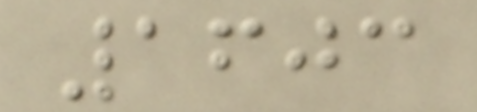1603
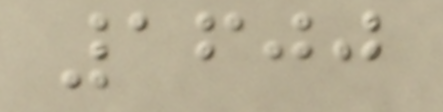1600
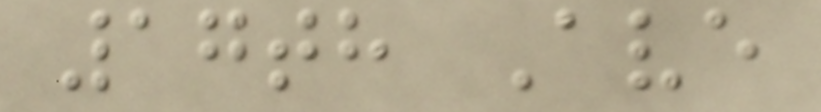17th Ave
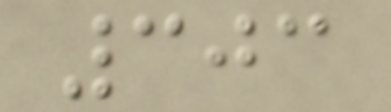303
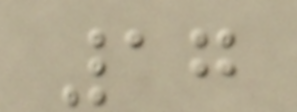17
